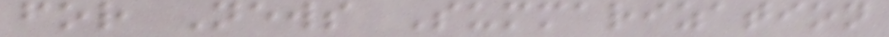for News Summarization
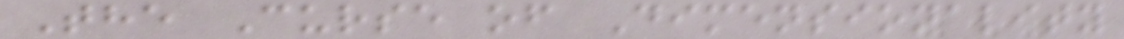The Curse of Dimensionality
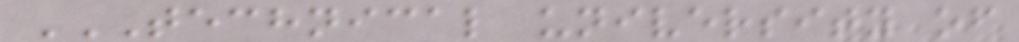TECHNICAL UNIVERSITY OF
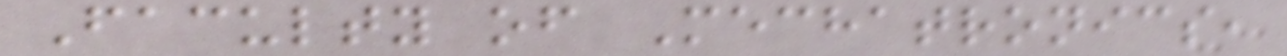Faculty of Mechatronics,
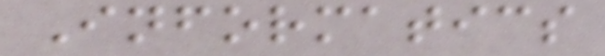Informatics
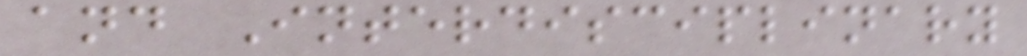and Interdisciplinary
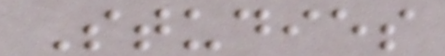Studies
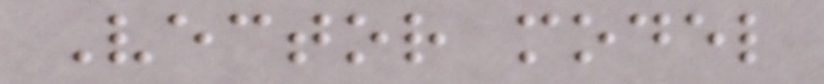Vector model
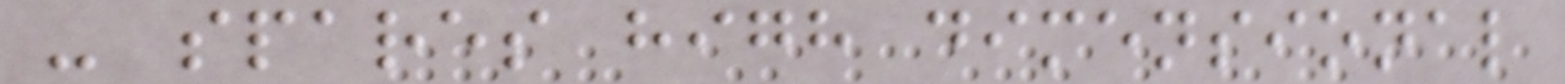- spares high dimensional
